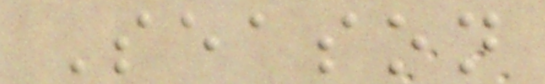Season
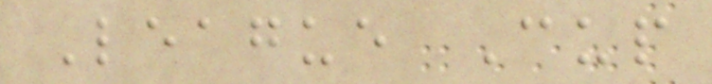League Cup
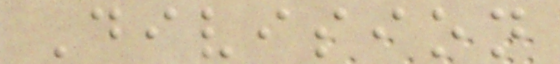Division
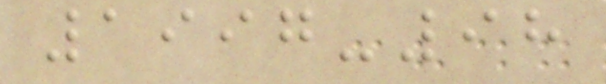1997-98
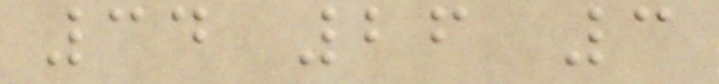34 26 3
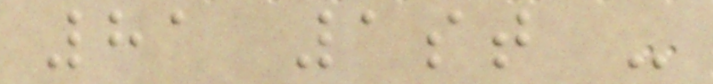81 1st -
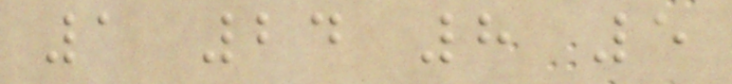1 24 8 5
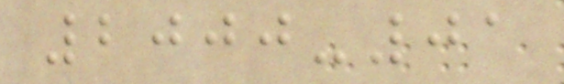2000-01
